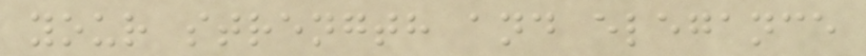your strength and elegance
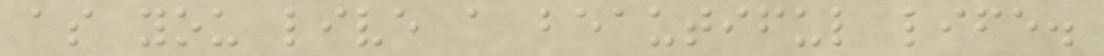as you live a beautiful life.
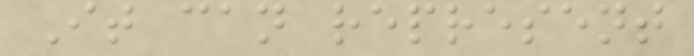It can represent
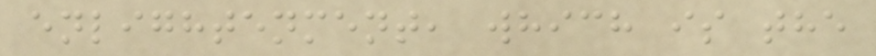enlightenment, which is the
